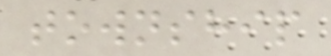township
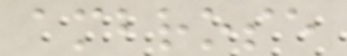ambrose
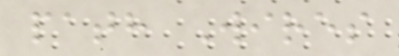path Wires
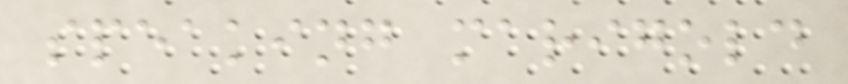speaking marigold
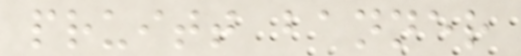pruitt banner
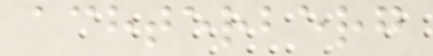achterberg
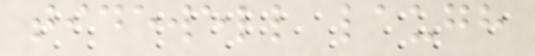tidewell laugh
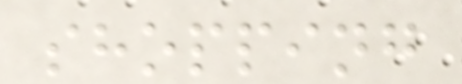shopping
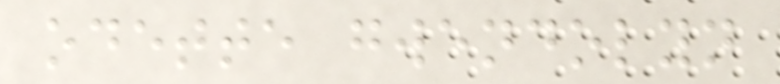odette gwendolyn
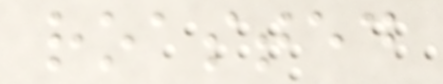roasted
